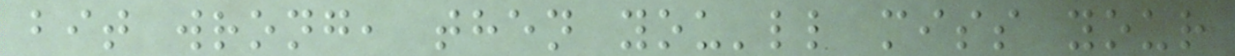bit wrong, then you'll miss your
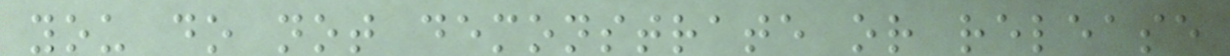you do not demonstrate or release
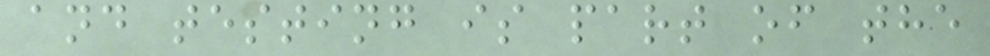and testing is part of the
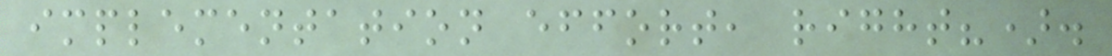implementation effort, right?).
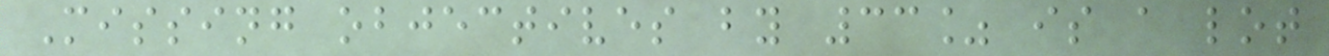Missing objectives by 33% is a lot
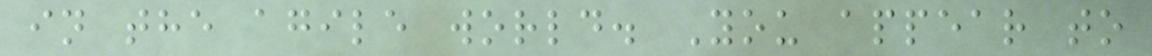in the agile world. You appear to
